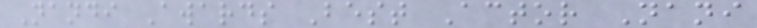Nandi Awards Best Actor Nani
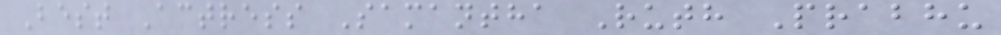Best Actress Samantha Ruth Prabhu
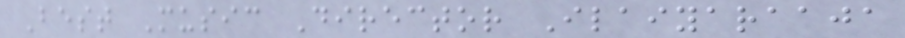Best Music Director Ilaiyaraaja
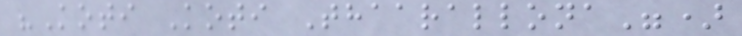"Koti Koti Thaarallona")
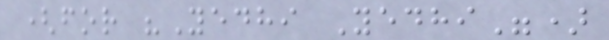(for "Yedhi Yedhi")
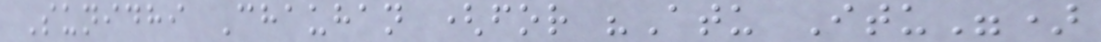Sunidhi Chauhan (for "Atu Itu")
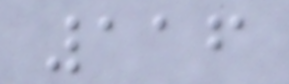116
